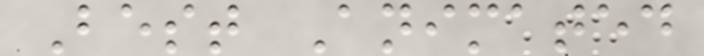Best Animated
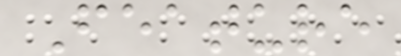Feature
